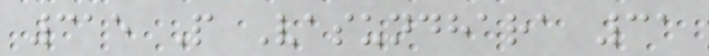315 P Vasundhara 31
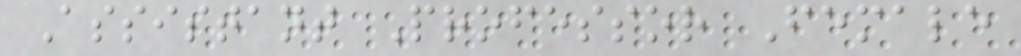Assistant Professor Female
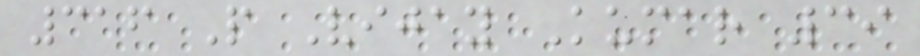316 P Vijay Kumar 39
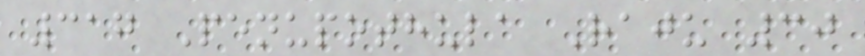317 Penupothula Raju 30
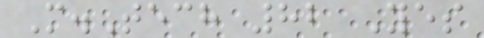M.Tech 82 Yes
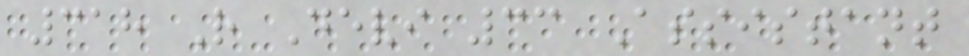318 R Devi 33 Assistant
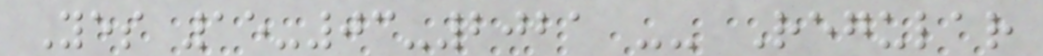Yes 15-03-2021 -- Regular
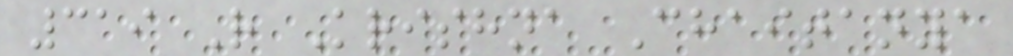319 R Krishna Chaitanya
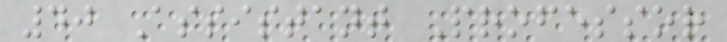40 Assistant Professor
